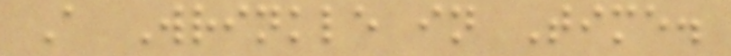A Wrinkle in Time.
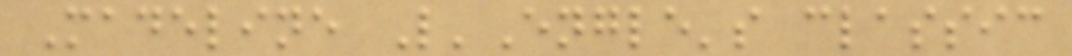Madeline L'Engle's classic
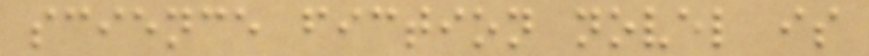science fiction novel is
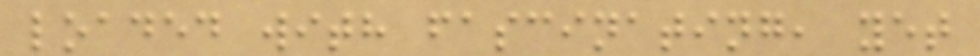loaded with fascinating, yet
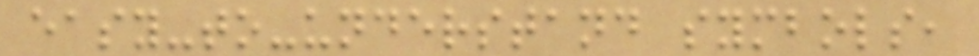easy-to-understand symbols,
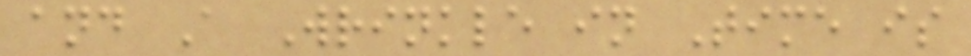and A Wrinkle in Time is
